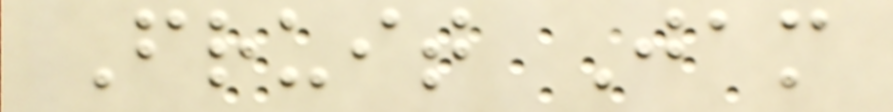Fruit Jam
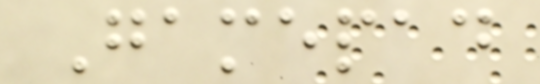Gamepad
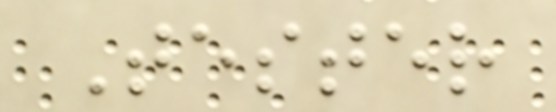Tester
